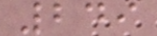249
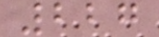227
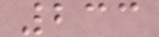233
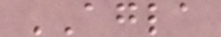AGLA
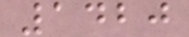1420
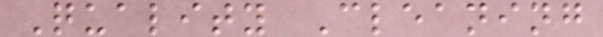Quality Cleaning
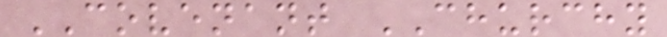COVENANT CHURCHY
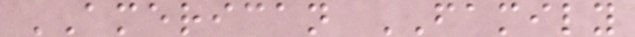AMERICAN FAMILY
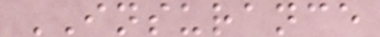INSURANCE
